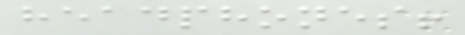headphones!
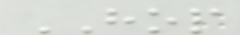HOP
